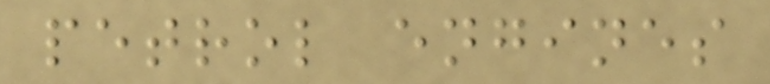petrol engines
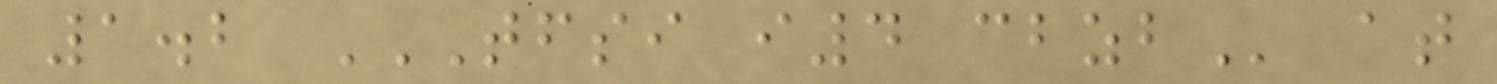1.2 TFSI I4 CBZB at
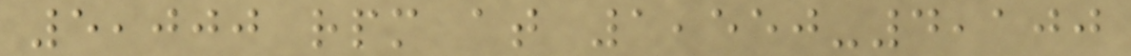5,000 rpm at 1,550-4,100
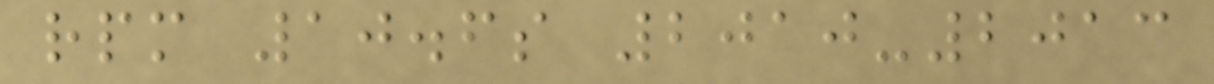rpm 10.6s 2010-2013
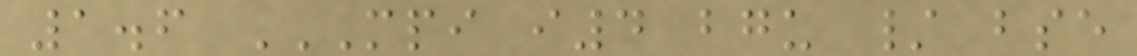1.6 MPI I4 BGU / BSE
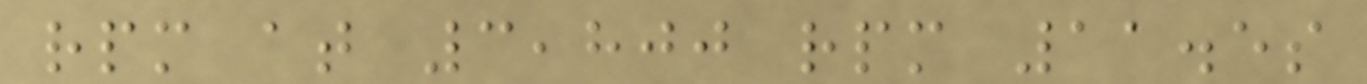rpm at 3,800 rpm 11.5s
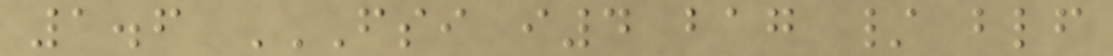1.6 FSI I4 BAG / BLF
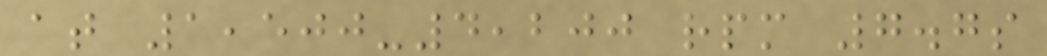at 1,500-4,200 rpm 7.7s
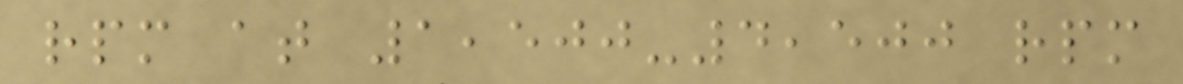rpm at 1,500-4,500 rpm
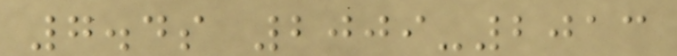7.4s 2009-2013
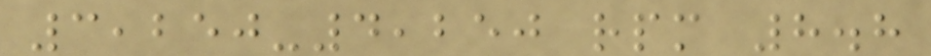3,250-4,250 rpm 8.8
